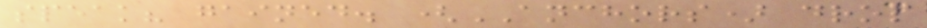speak? gained. (ANCHORS) drop
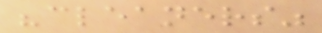"cleaners"
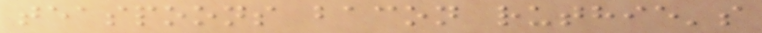teaspoons bacon ruthie's
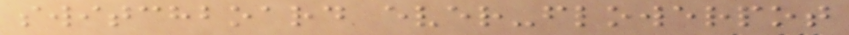switchboard ever-flowerpot
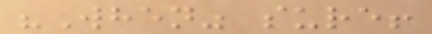"When" sure!
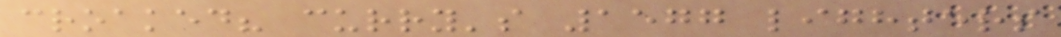croaked? curry's 1577 lighters
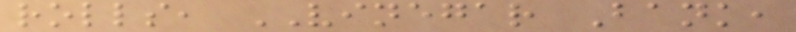rolls, VINEGAR Bank,
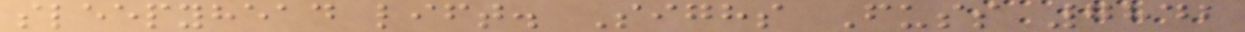sleepyhead lift. Sighs Fuss 7842
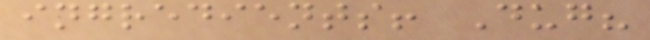ingredients! Dug?
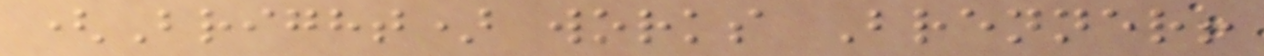(Bright) works Brenner!
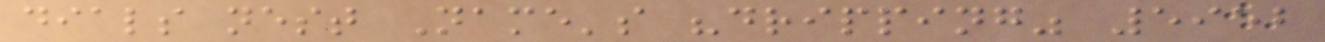dials nest Name's "dripping" 5952
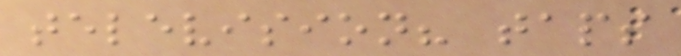television? taps
